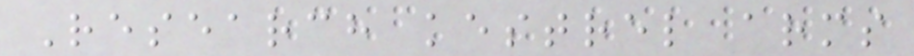Research kestrel arms
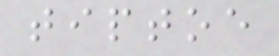tiptoe
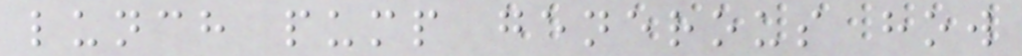lunch pump generous how
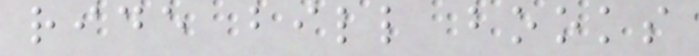ride bill books
